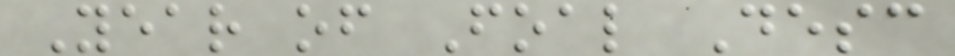Year of Foal Desc
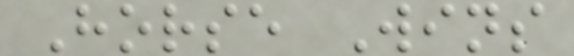Horse Wins
